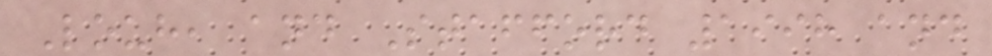Louh, and Stafford 1998 and
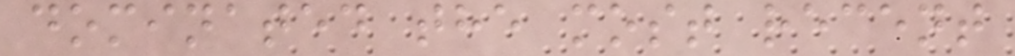dominated the most recent
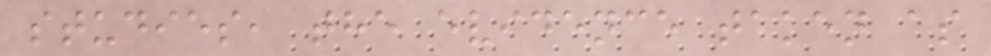studies, the evidence taken as
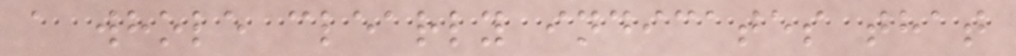a whole clearly indicates that
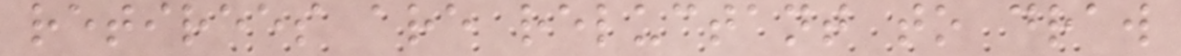retirees are reluctant to draw
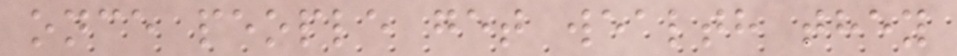once people get wealth they
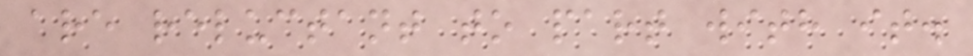are reluctant to part with it.
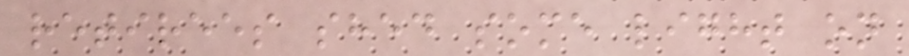retirees shed some light on
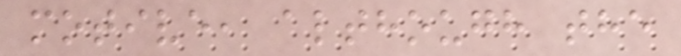motive, although the
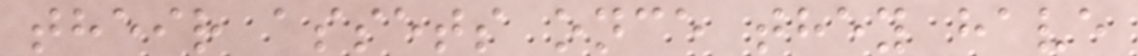their assets once they have
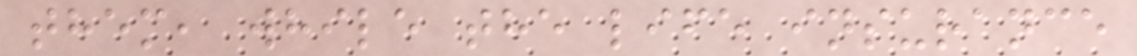them, while the life insurance
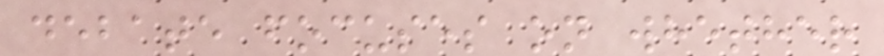debate focuses on whether
